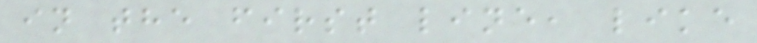in the first line, like
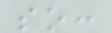so:
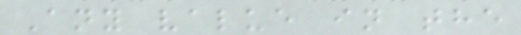Any value in the
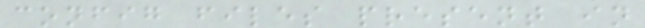config files present in
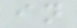in
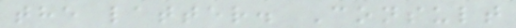the latter. Consult
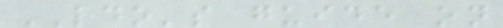LDO's guide on
